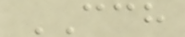CCH
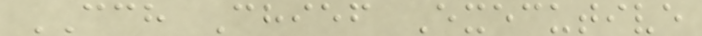CCH Chief Executive
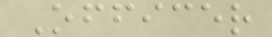Officer
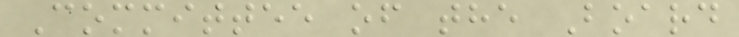Committee of the Board
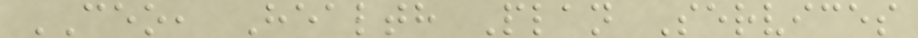CEO, Health Plan Services
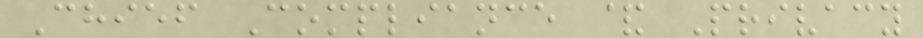Chief Compliance & Privacy
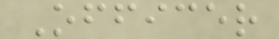Officer
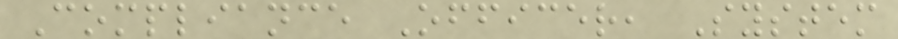Compliance Officer, System
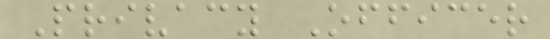Privacy Officer
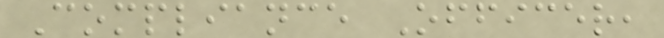Compliance Officer,
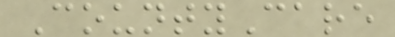CountyCare
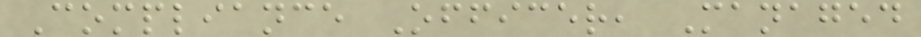Compliance Officer, Managed
